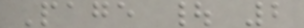Page | 2
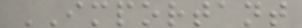IMPORTANT
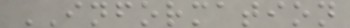INFORMATION
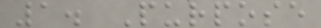1. Purpose
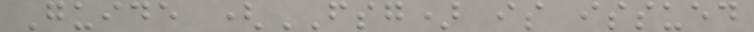Guide (FSG) is issued
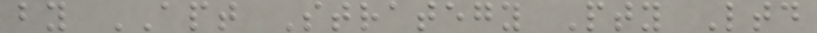by APT Strategy Pty Ltd
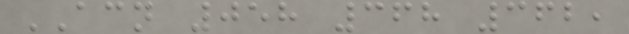ACN 058 368 362,
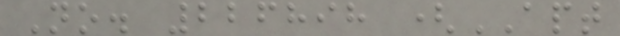No. 226898 (APT
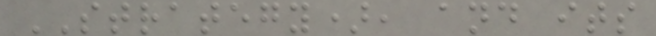STRATEGY), and its
